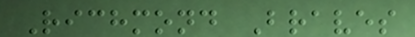Richmond Braves
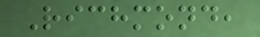Richmond,
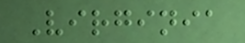Virginia
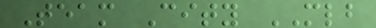Team City MLB
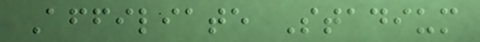Affiliate Stadium
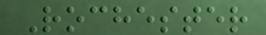Rochester
